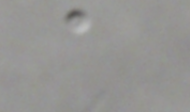a
